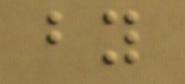by
